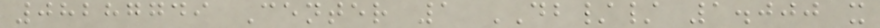08287749 Center 1 DB// 1.000 x
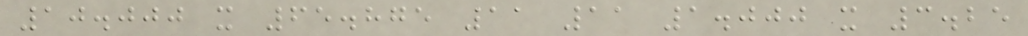10.000 x 65.875 11 11 1.000 x 3.25
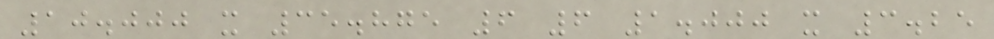10.000 x 35.875 6 6 1.000 x 3.25
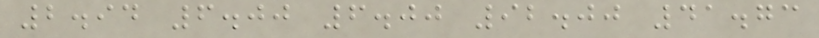2.94 6.00 6.00 92.00 41.73
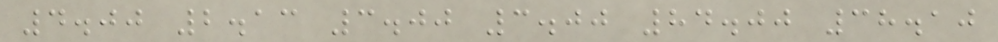4.00 2.13 3.00 3.00 84.00 38.10
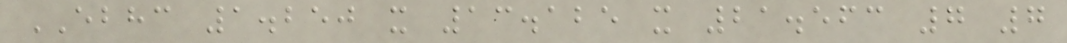EBHC 1.250 x 13.125 x 21.563 7 7
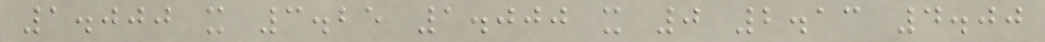1.000 x 3.25 1.000 x 0 2.13 4.00
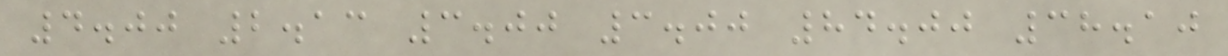4.00 2.13 3.00 3.00 84.00 38.10
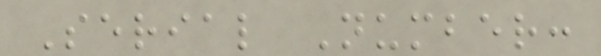Serial Number:
